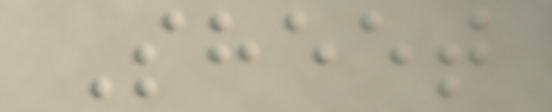Sheet
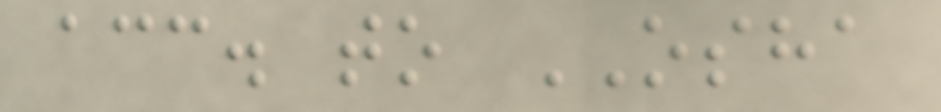acc. to OSHA
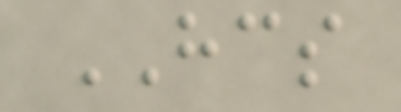HCS
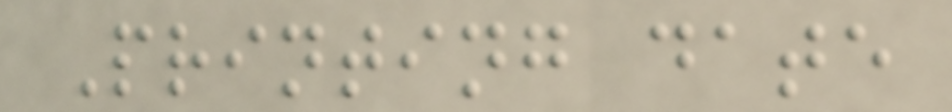Printing date
